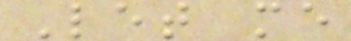Let me
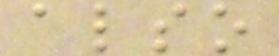also
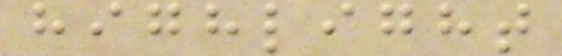highlight
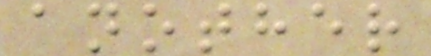another
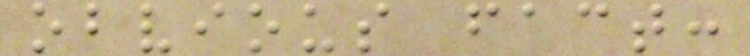obvious fact:
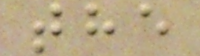the
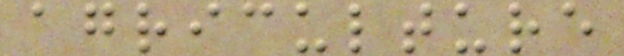agriculture
